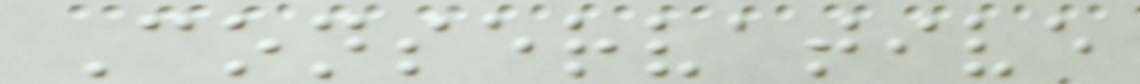Conservative
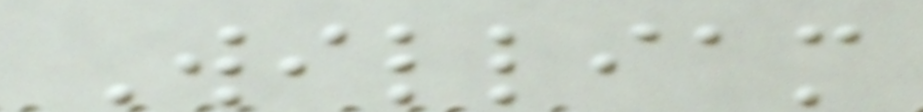William
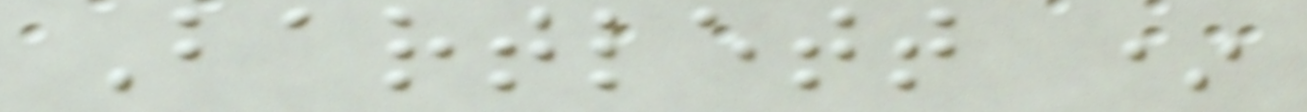Bartlett *
